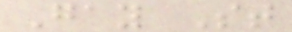Gay St
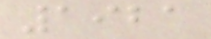1921
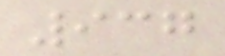937
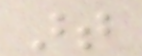art
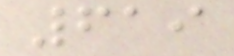619
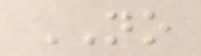NO
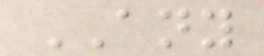ANY
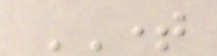TIME
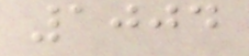1004
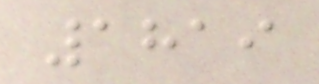1819
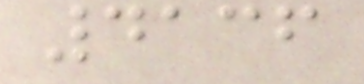4136
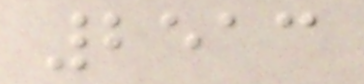2513
